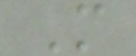M
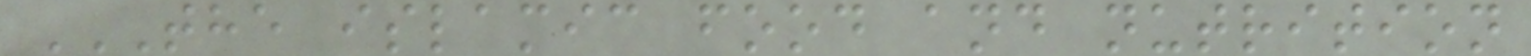THE ISLAMIC FOOD AND NUTRITION
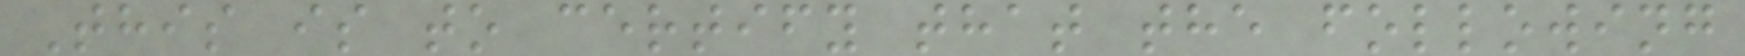This is to certify that the following
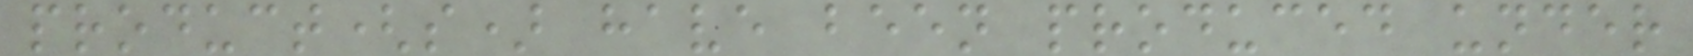product(s) have been produced under
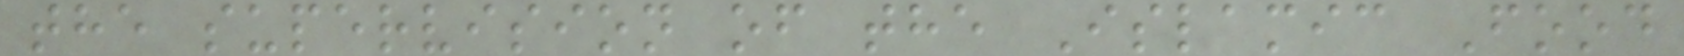the supervision of the Islamic Food
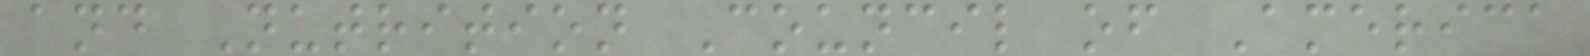and Nutrition Council of America
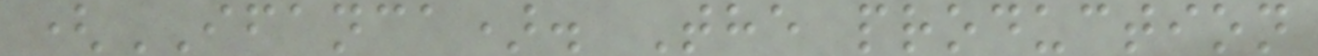(IFANCA). The production
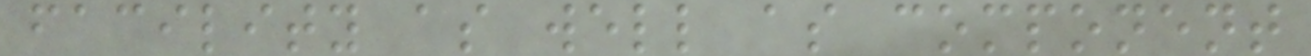facility as well as component
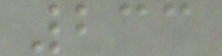233
